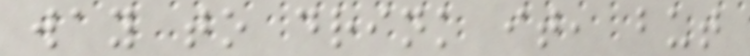way to drink it, but
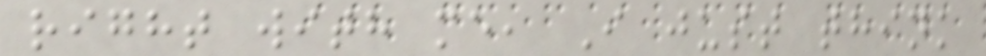right with me, I just think
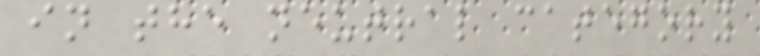in the neutral category
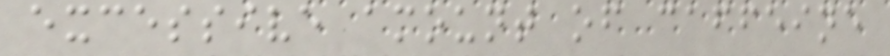excessive amount of caffeine
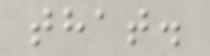that.
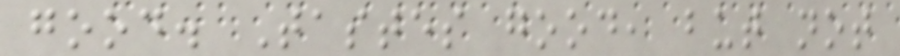good. Tastes good, but not
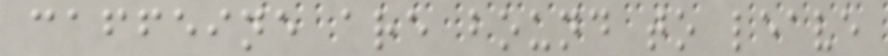caffeine are bound to leave
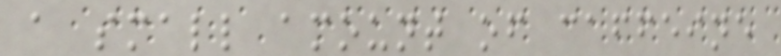a small amount of caffeine
